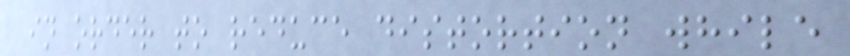in order to reduce distortion while
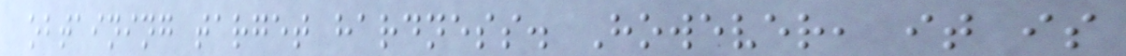obtaining target hardness. However, it is
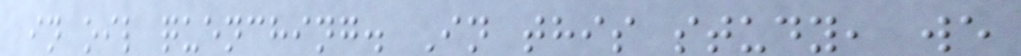in oil quenching. In this study, we
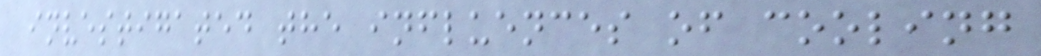investigated the influences of cooling
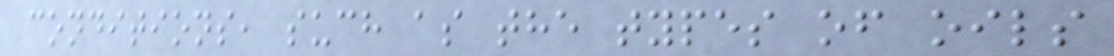conditions, such as the types of oils
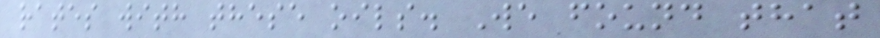rates with these oils. We found that
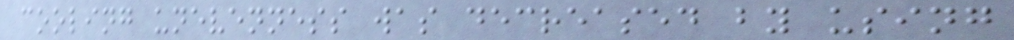cooling unevenness was decreased by using
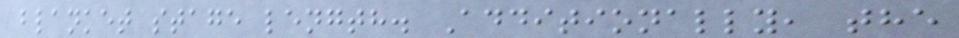blanket stage length. Additionally, the
